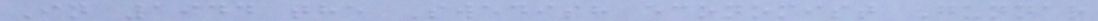In 1944 the Swedish economist Gunnar
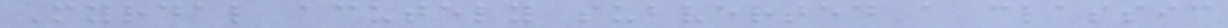Myrdal acutely subverted a classic
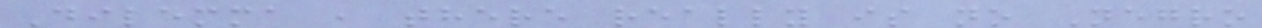Dilemma , there really is no Negro
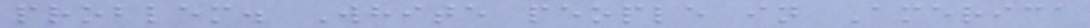problem. White people in America
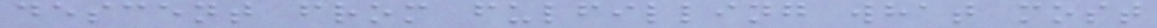descent from fulfilling what most
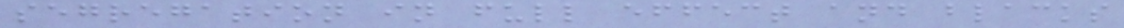segregation in full effect and blacks
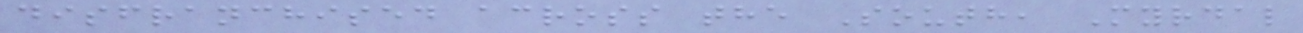disfranchised across the South, Myrdal
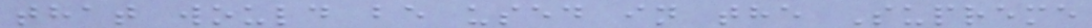that would be used in the Supreme
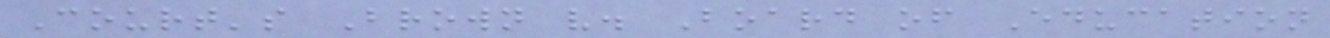Court's Brown v. Board of Education
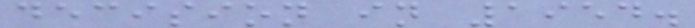decision in 1954.
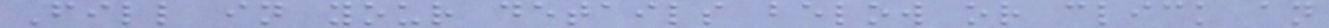Fill in your details below or click an
